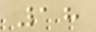18
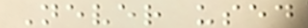Never used
